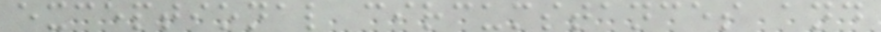exceptional circumstances and
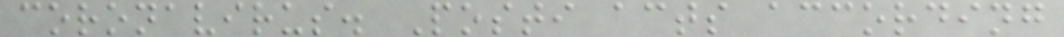coronavirus. Posti acts according
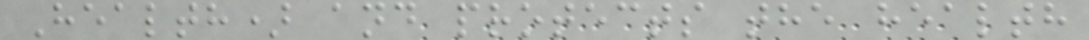Health) and protects the health
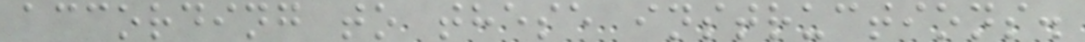according to these instructions.
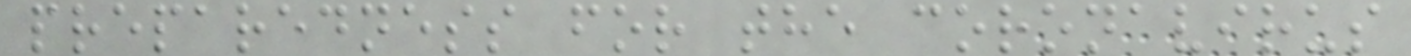preparedness for the coronavirus
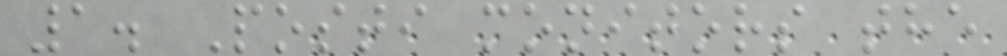1. Posti monitors the
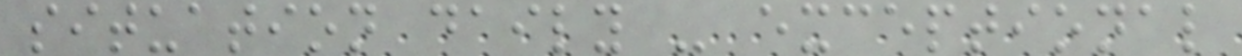situation daily - exceptional
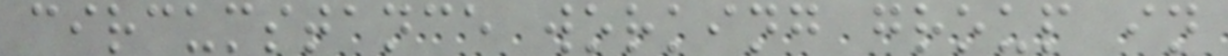circumstance working group in
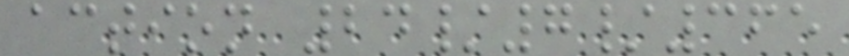action 24/7/365
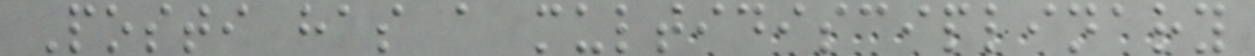Posti has a multidisciplinary
